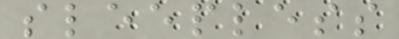sleepless
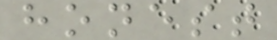honest
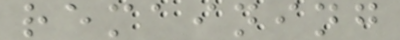remaining
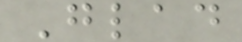Glad
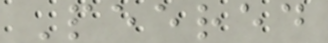Peered
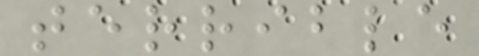terrible
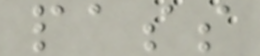pass
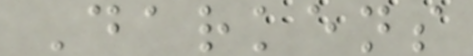Darkens
